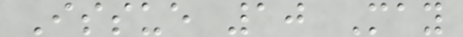Issue 10 May
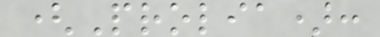(Prolia):
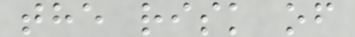the risk of
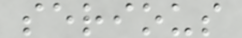serious
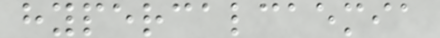hypercalcaemia
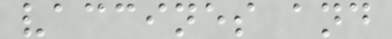vaccines and
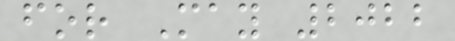for May 2022
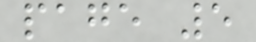page 5
